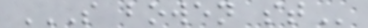S BOWEN ST
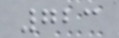723
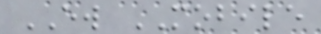EW MOBILE
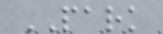PARK
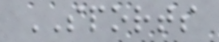SPORTS
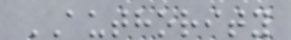AUTHORITY
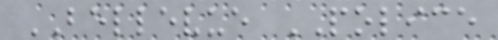BELLEVUE POLICE
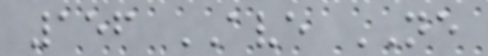156 AVE NE
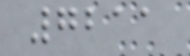7211
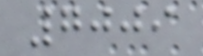7009
